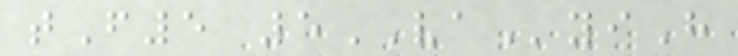tF5 5VAyiH
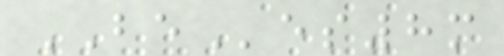BEes8m
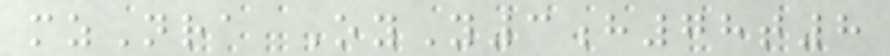mzNra OyY3h78t8
